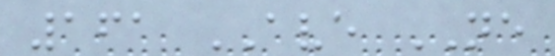161 AVE NE
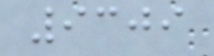9309
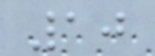10
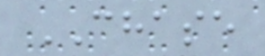CHASE
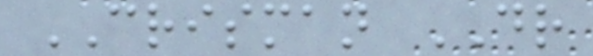CRISMAN DR
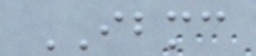IBMC
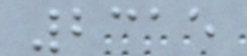2315
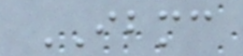IBMC
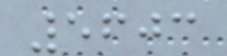5603
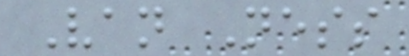Van Ness
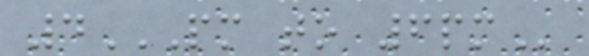4PM TO 6PM
